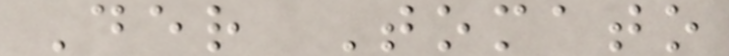Der Tomato
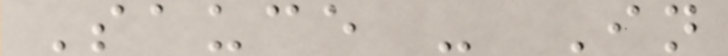Sauce - In
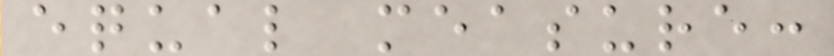equal measure:
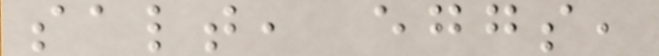salt, eggs,
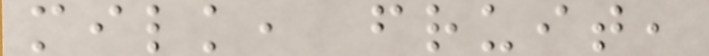milk, fruit,
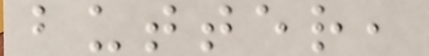butter,
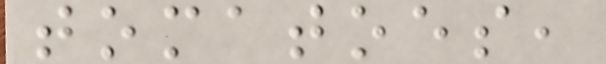tomatoes,
